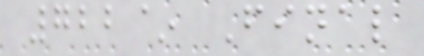722~ Final
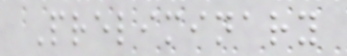Preliminary
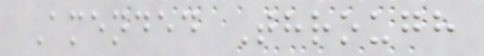Amended Through
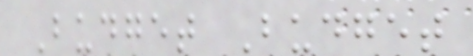Budget Budget
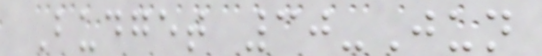Budget 30-Jun
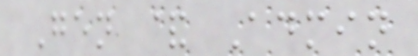Gen & Admin
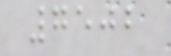7502
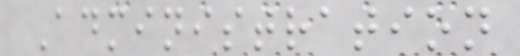Administration
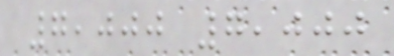7,000 7,000
